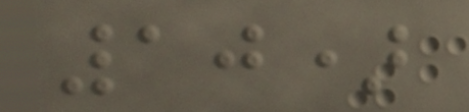10)
